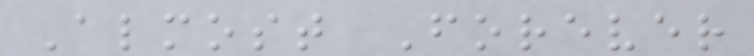Almost Forever
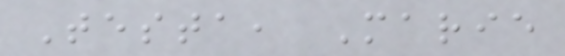Testa, Marie
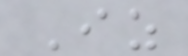Iz
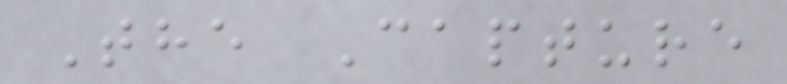The Capture
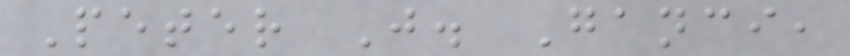Peter J. Ganci,
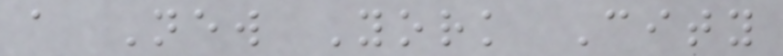a New York City
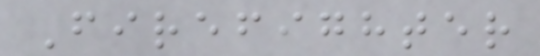Firefighter
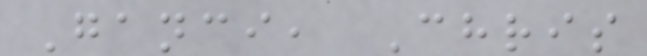Ganci, Chris
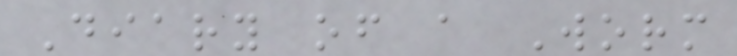Diary of a Worm
